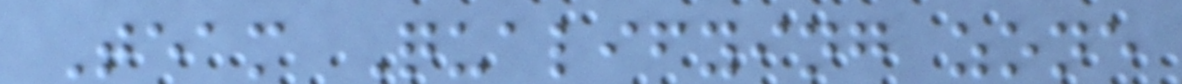Team Qualifying zone
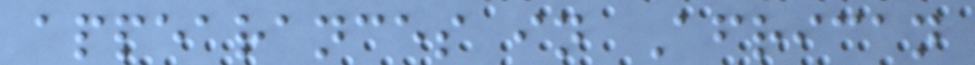appearances in African
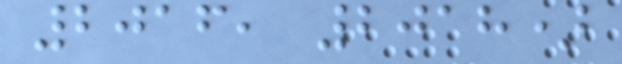2016, 2018)
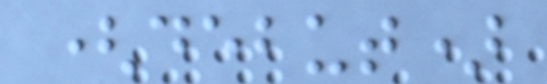(debut)
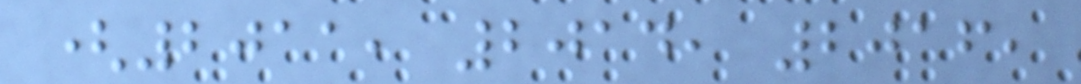(2011, 2014, 2016,
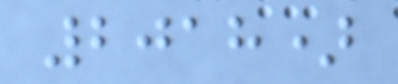2018)
